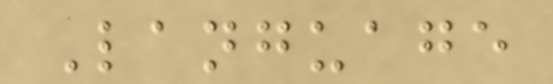Language
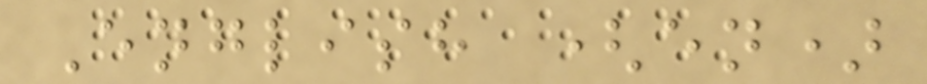English (en)
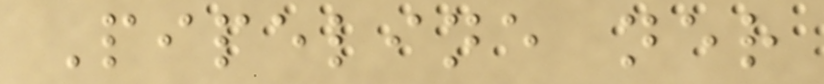Pipeline ner
